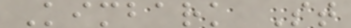Kimbark St
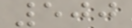500
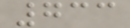733
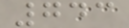743
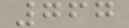767
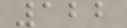122
